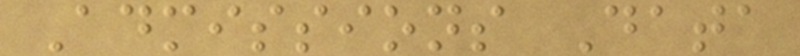Admissions Data
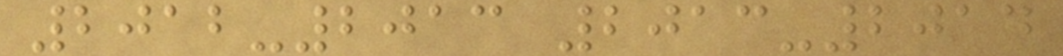2012-2013 2013-2014
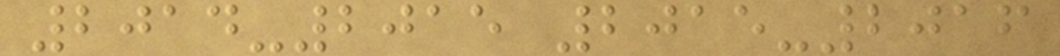2014-2015 2015-2016
